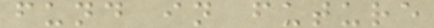fund in future
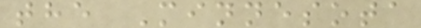the Minnesota
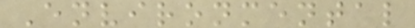Environmental
